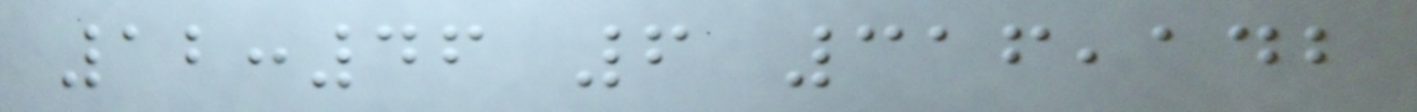12:46 6 316,142
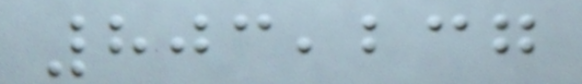803,237
